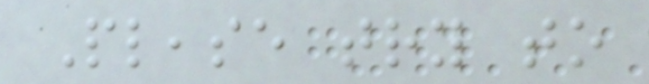Please try to
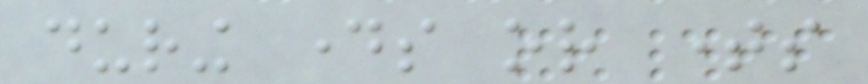during days or times
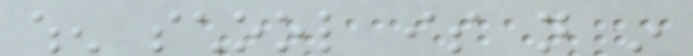when school is not in
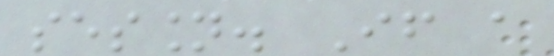session. If a
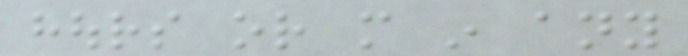hours or more in any
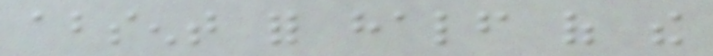absent for half of the
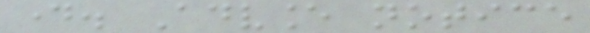day. Advance notice
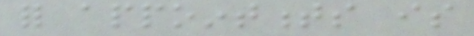for appointments is
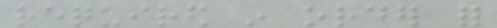required in order for
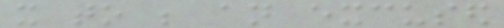it to be an excused
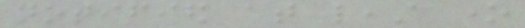notified at least one
